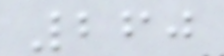260
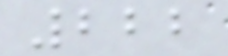222
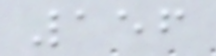156
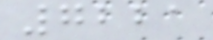7221
